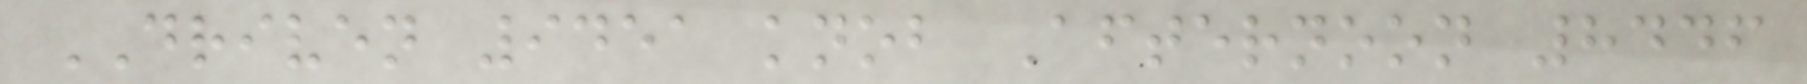DRIVEN 9451 knob Afternoon 8446
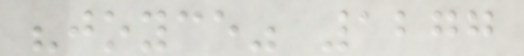"joyce" 1277
